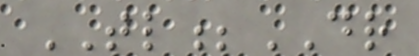TL;DR
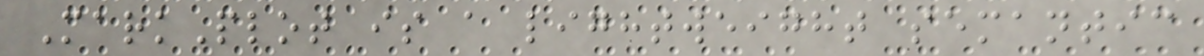MarkPlot is a lightweight semantic
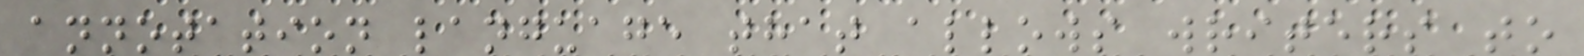annotation language that allows writers to
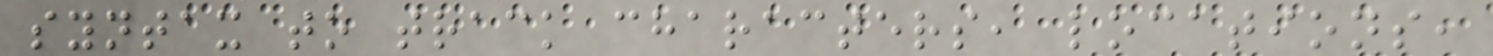syntax to track characters, locations,
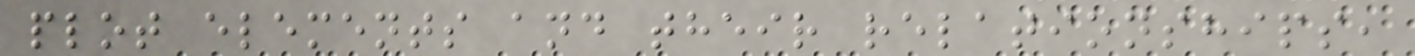plot elements and their relationships,
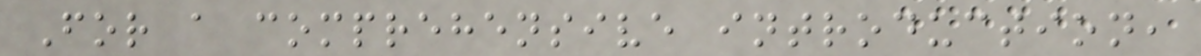For a comprehensive introduction,
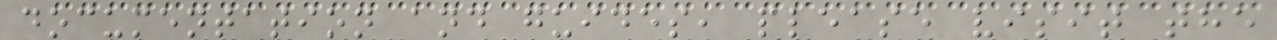documentation and guides, please visit the
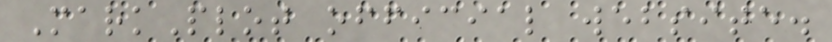MarkPlot official website.
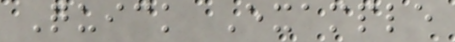Quick Example
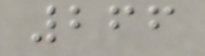266
